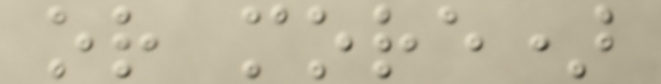or more)
